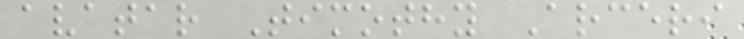avatar Timothy Arceri
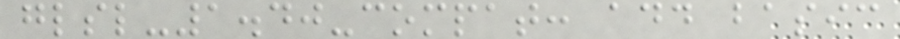glsl-1.40-compat: add basic
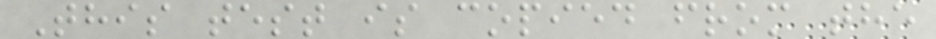This test is copied from the
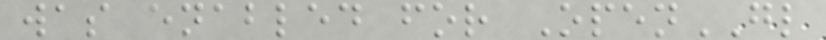was enabled for OpenGL
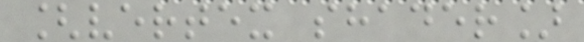[vertex shader]
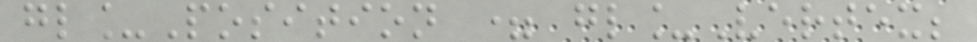gl_Position = gl_Vertex;
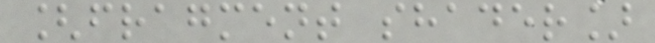[fragment shader]
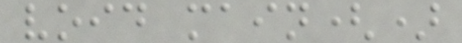void main()
